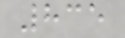835
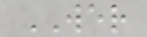WER
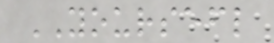YOURSEFL
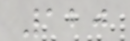120
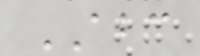ABC
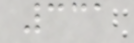331
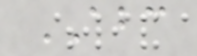ABC
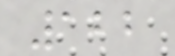122
